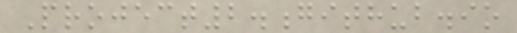Project2.github.io
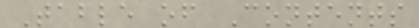Table of Contents
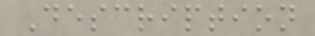Description
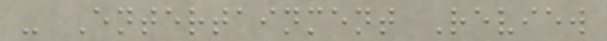- Entertainment Review
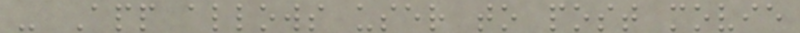- App allows user to post movie
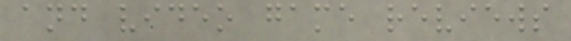and video game reviews
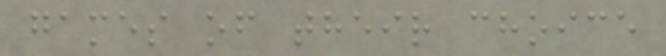games of their choice
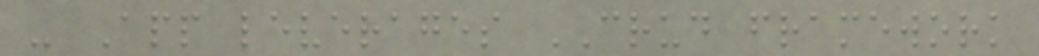- App leverages CRUD framework
